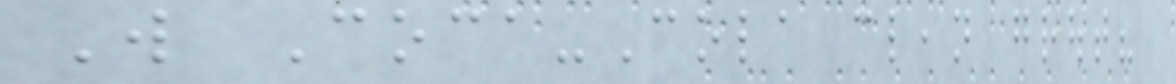Will Coca-Cola clean grout?
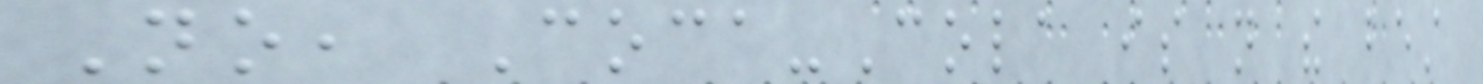No, Coca-Cola is not the best
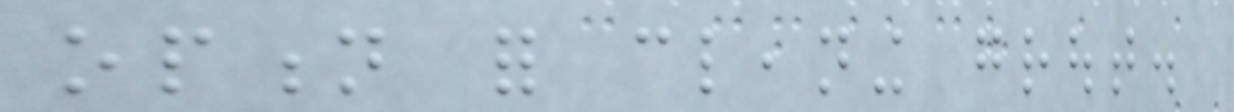option for cleaning grout.
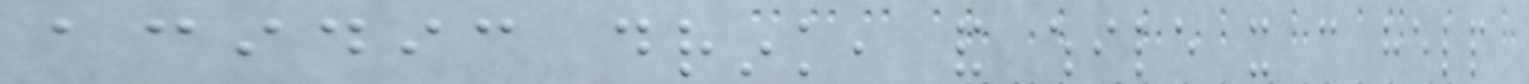acidic drink, and while it can help
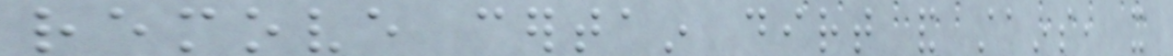remove certain dirt and stains, it
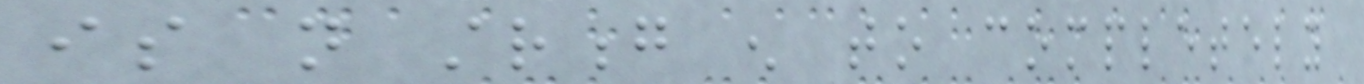is not strong enough to completely
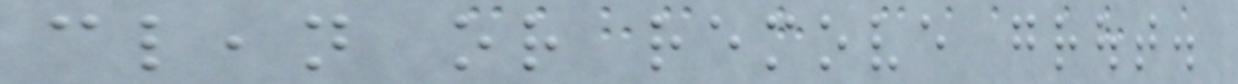clean or remove grout.
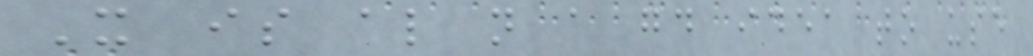It is also not a good idea to use
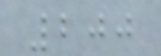200
